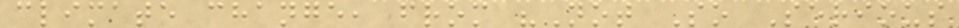climate change, from "Not So Serious
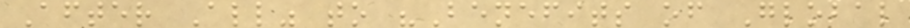After All" to "Benefits of Global
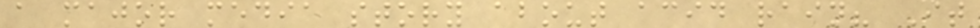a major media story about acid rain? It
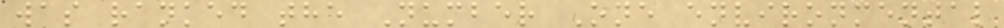was ranked the Number One environmental
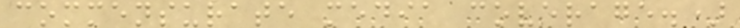commensurate media coverage.)
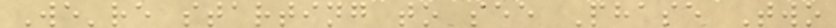We're starting to see Phase Two
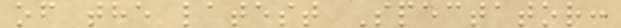of the latest Spectator:
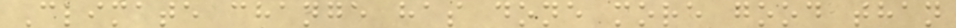Climate change has done more good than
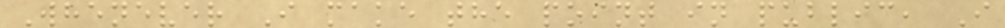Whenever I make the point in public, I
